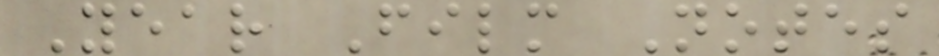Year Film Notes
